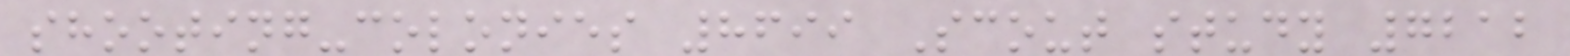shooting-colonies 8699 Scout study 7212
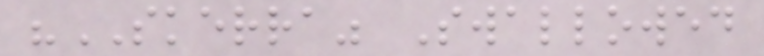"SKERRA" Swallowed
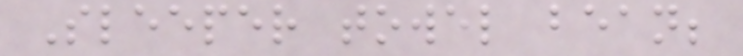Sleeper towel bean;
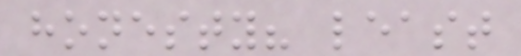honesty? least
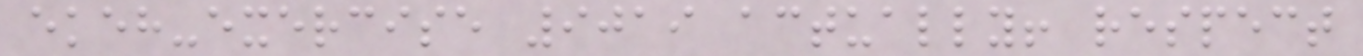ekeh-exercise 9019 actually! respect
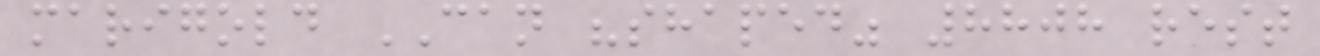marigold CAN "shaped" 8808 rest
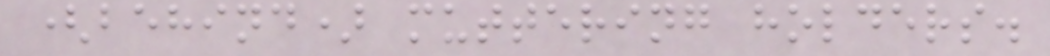(behind) muttering holders.
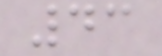43
